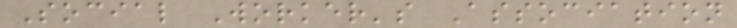Social Worker's Association
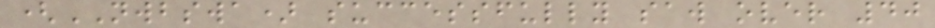(NWBSWA) successfully saw over 40
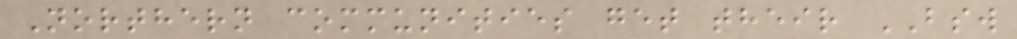Northern communities get their BSW
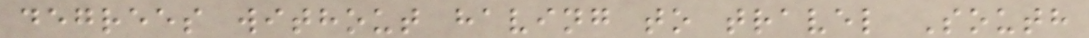degrees without having to travel South
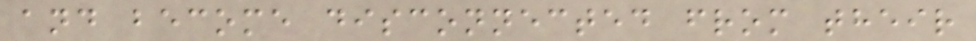and become disconnected from their
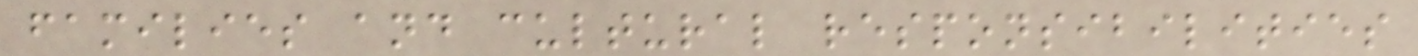families and cultural responsibilities
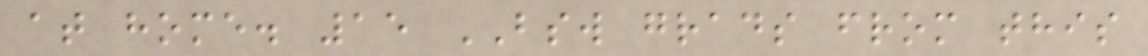at home. 15 BSW grads from this
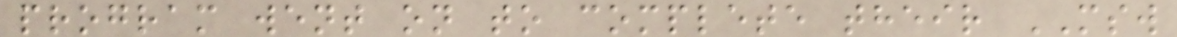program went on to complete their MSW
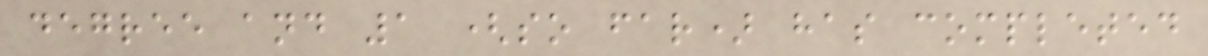degree and 1 (so far) has completed
